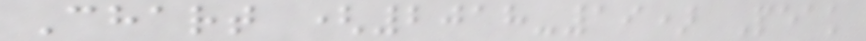Chart (2018-19) Peak
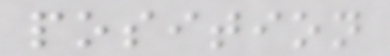position
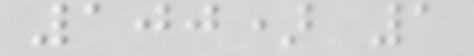100) 1
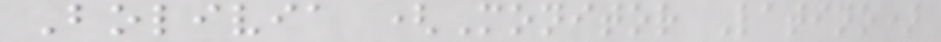Bolivia (Monitor Latino)
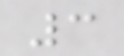3
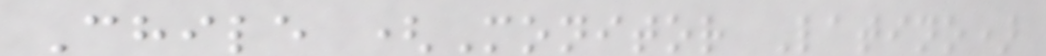Chile (Monitor Latino)
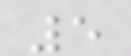5
